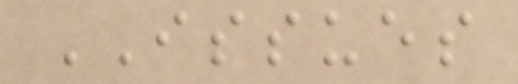ISSUES
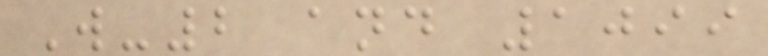W-2 and 1099
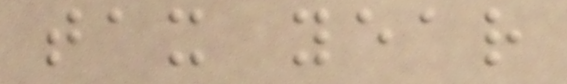tax year
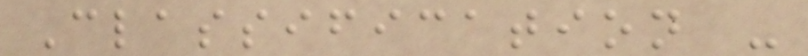Classification -
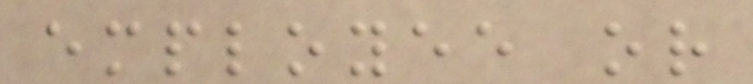employee or
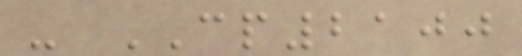- CP2100
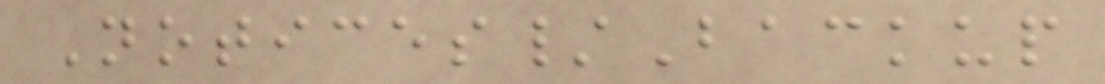Notices/Backup
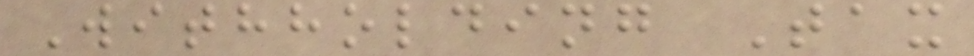Withholding Tax
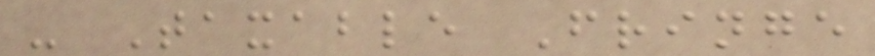- Taxable Fringe
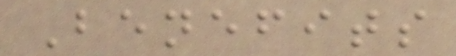Benefits
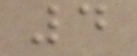4
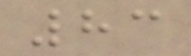83
